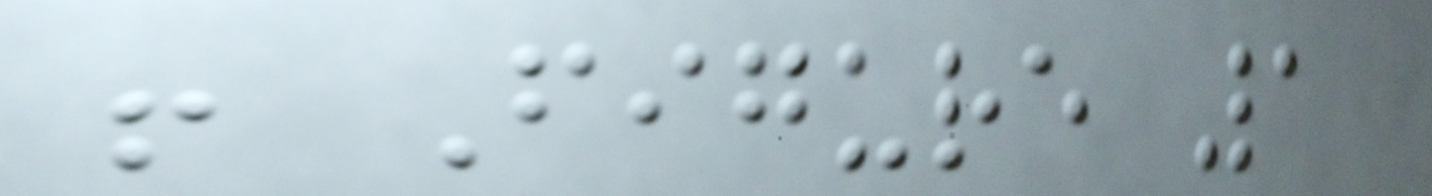! Figure 1
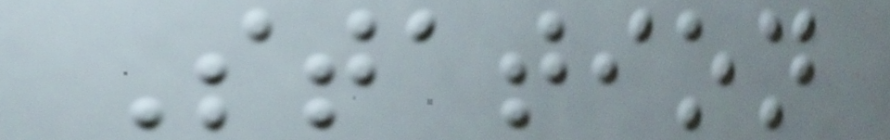Station
